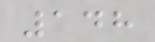148
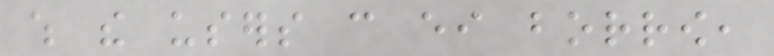which the users can either borrow,
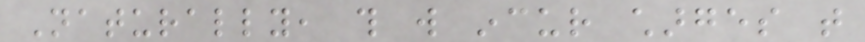Naturally, this will incur charges that
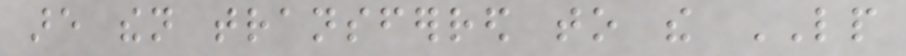are then transferred to the LP
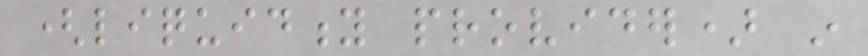(liquidity provider) in
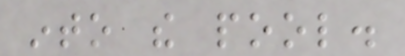into the pool.
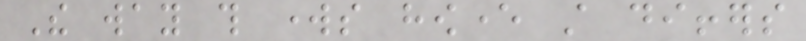The way this works however still differs
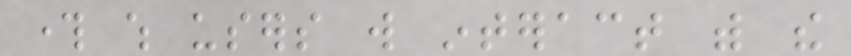through which users will interact with the
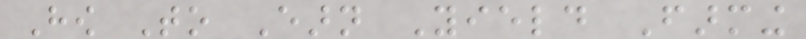How To Earn Yield Farming
